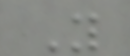You
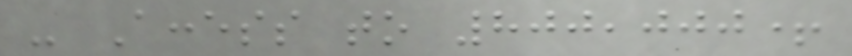- Access to 800,000+
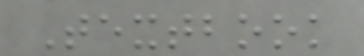Textbook
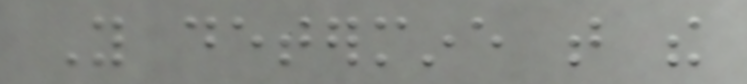You determine that the
